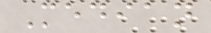Median
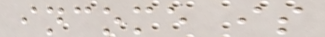income is
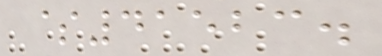$41523.
